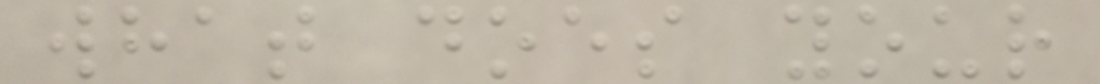what does your
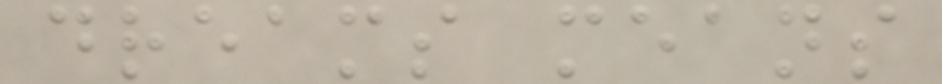dreams means
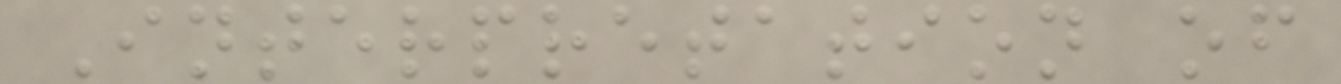Interpretation of
